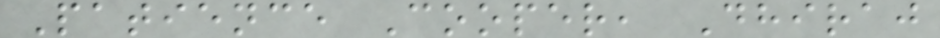Patience Cooper, Dhiraj
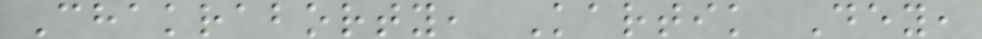Chakraborty, Kartik Dey,
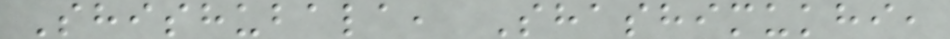Shishubala, Shashimukhi,
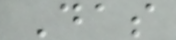Das
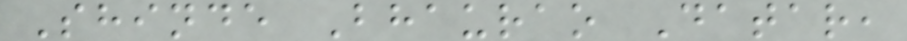Shinde Bhaurao Datar,
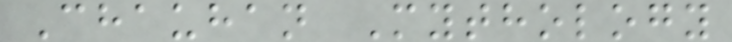Chauhan Mythology
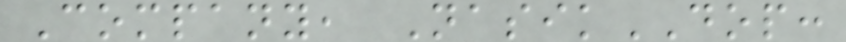Company, NasikDOP:
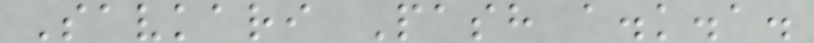Savkari Pash a.k.a.
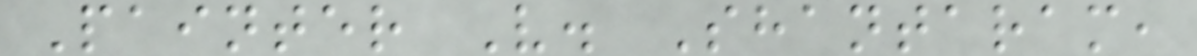Painter V. Shantaram,
